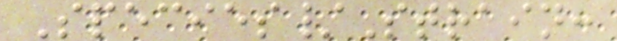Species/Strain:
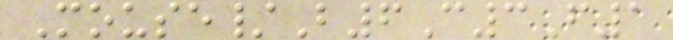Mouse/B6C3F1
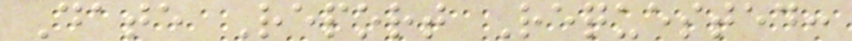Date Report Requested:
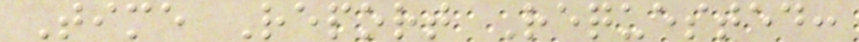Time Report Requested:
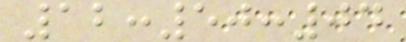12:50:04
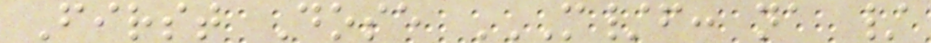First Dose M/F: NA /
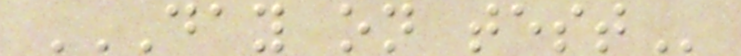DAY ON TEST
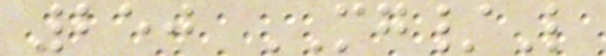250 MG/L
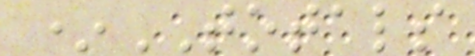*TOTALS
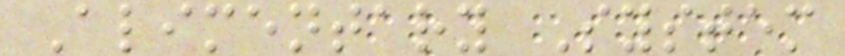Alimentary System
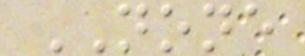NONE
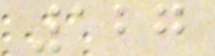127
